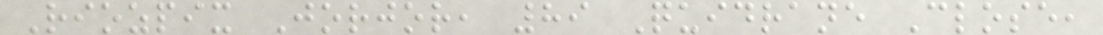Riozpix Jorjor, 89 Quidrane Close,
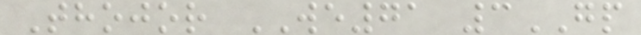Thojor WE71 3GP
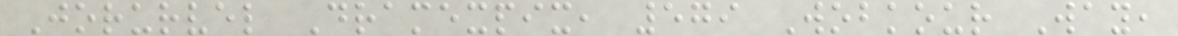Jorurvel Dramexpix, 579 Wobkour Way,
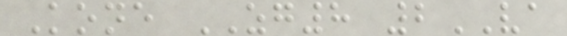Kone ZG8 2VA
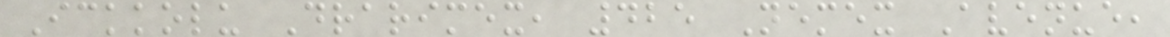Ickkolu Drarimex, 425 Nemex Avenue,
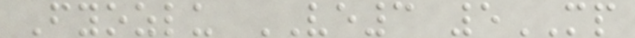Fyozlu VE3 5MP
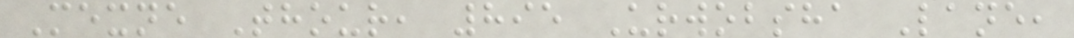Mexne Thour, 895 Urwobsha Lane,
